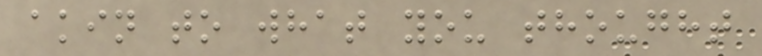akin to what you thought
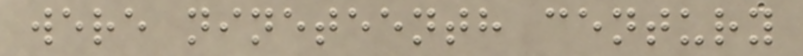were nineteenth century
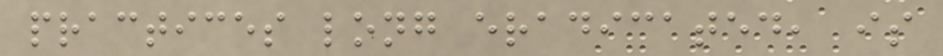practices long eradicated, is
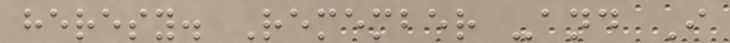heresy. Remember -and I
